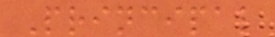Principal
